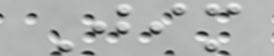Jim
